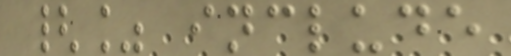{% include
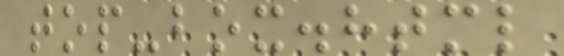top-box.html
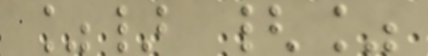%} {%
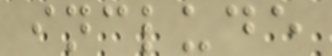include
